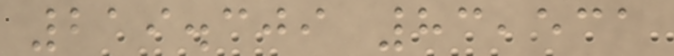219.309 83,531
